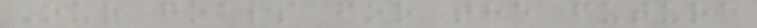Our goals for the future
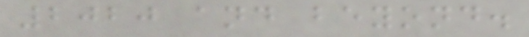2020 and beyond.
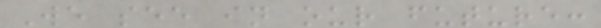We see in our future:
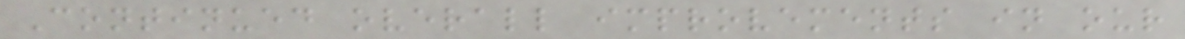Continued overall improvements in our
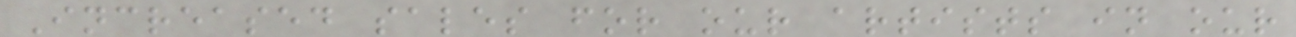Increased sales for our artists in our
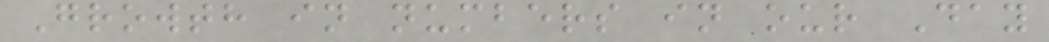Growth in numbers in our Day
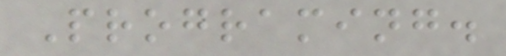Programing.
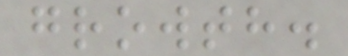growth.
